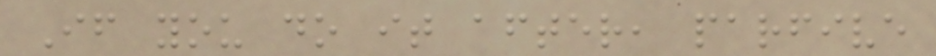If you do it after, parfive
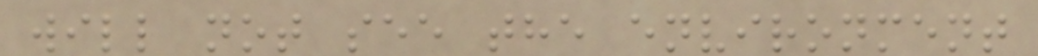will not see the environment
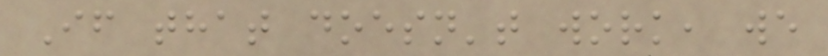If that doesn't work, we
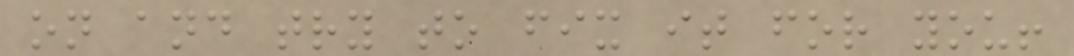on and try to fix it for you!
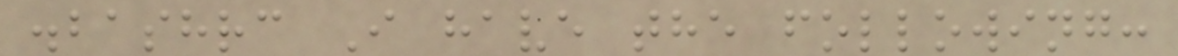.bashrc I have the following:
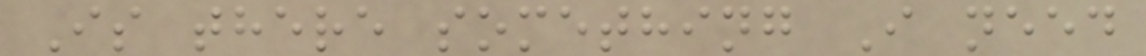Is there something I need
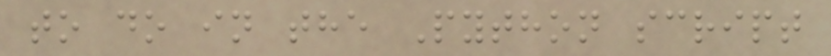to do in the Python script
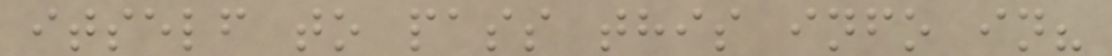itself to pass this info in?
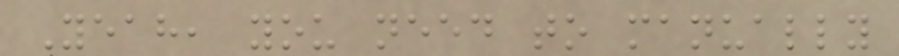Yeah, you need to manually
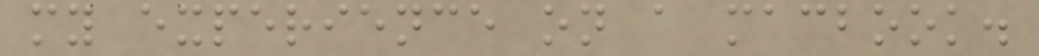my experience on a macbook.
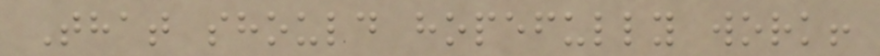That should hopefully work!
